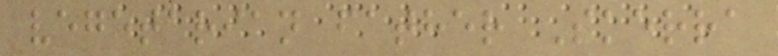vegetarian father Skerra
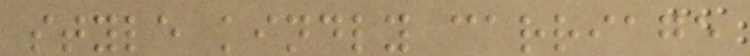style kindly carriage
